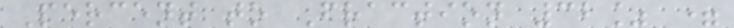Percent to Fraction 32% =
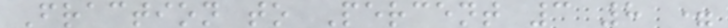Fraction to Percent 3 8 =
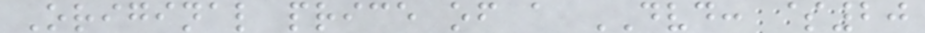Original price of a DVD: $20
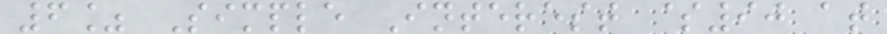6% Simple Interest $90 at
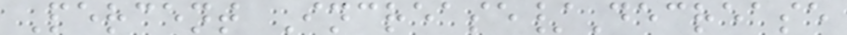Percent Increase/Decrease
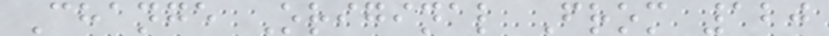Change Original From 120
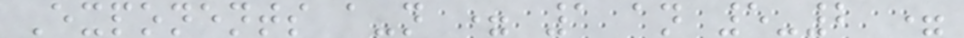Exponents a-n = 1 an 5-2 =
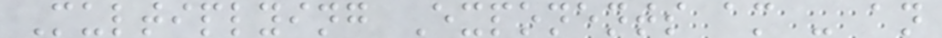Multiplying Exponents am - an
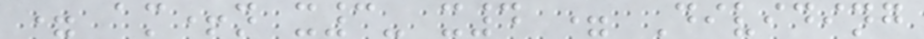= am+n x3- x4 = Dividing
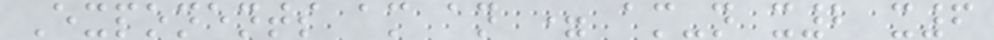Exponents am an = am-n x2 x6
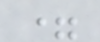=
